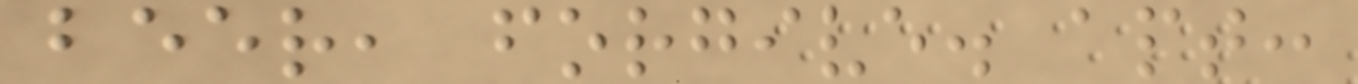beer, forgive. apt:
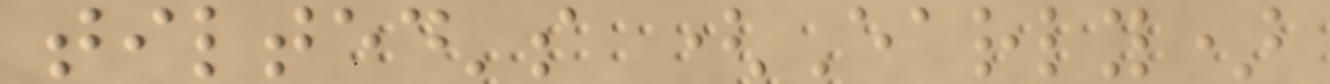tilted's (Early)
